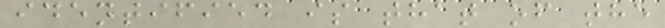identified is that of the
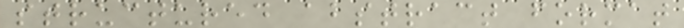structured abstract format
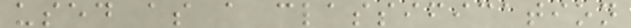used as a classification
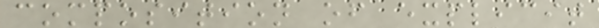composition of explicit
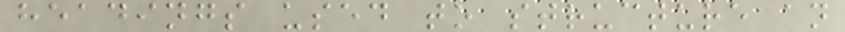headings used to structure an
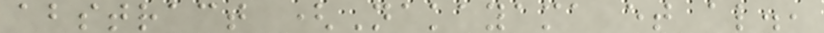abstract (Nakayama et al.,
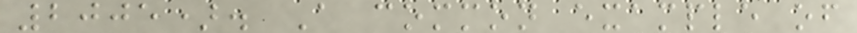2005). A common example of
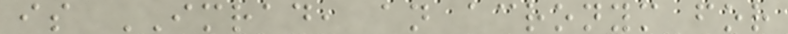is IMRAD, an acronym for
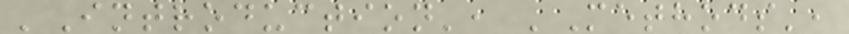'Introduction', 'Methods',
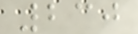230
